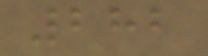282
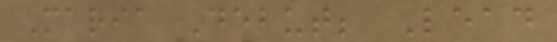Maria Debut; Lead
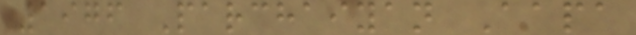1976 Parchaiyan Aapa
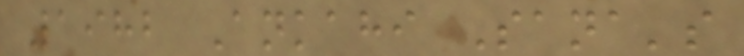1982 Ankahi Sana's
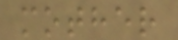mother
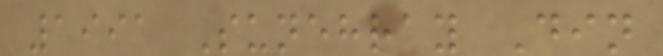1991 Sunehray Din
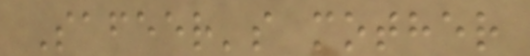Safeer's mother
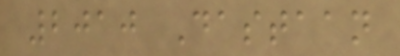2010 Dastaan
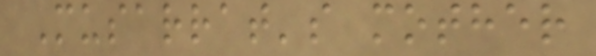Musarrat's mother
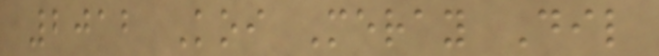2012 Koi Meray Dil
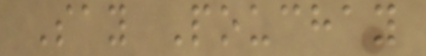Say Pouchay
